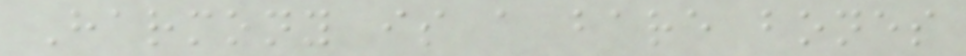Harmony is a bare bones
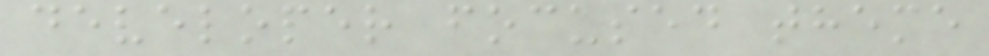developer focused theme
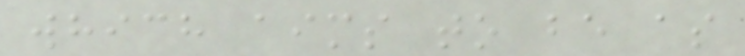which aims to be as
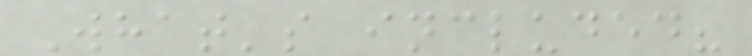What's included?
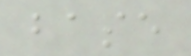base
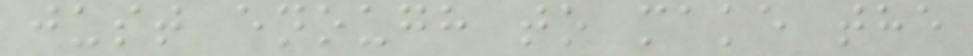just enough to make the
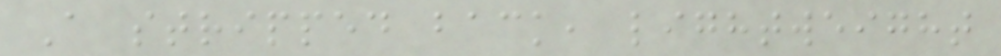A stripped back, lightweight
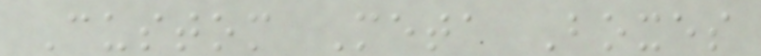Custom Meta Boxes
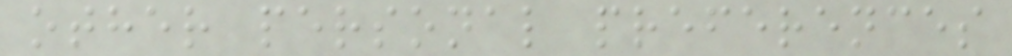other personal preferences
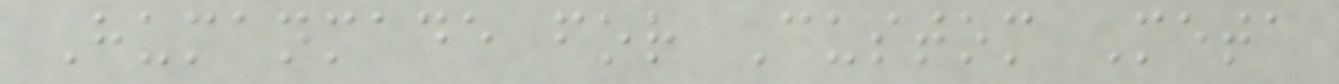Humanmade for Custom Meta
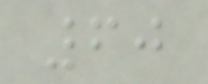60
